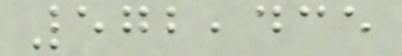572,435
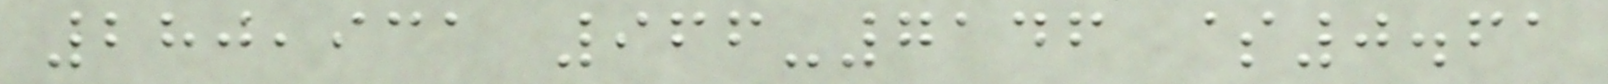280,931 966-7146 $0.61
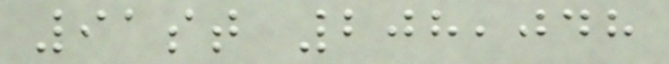91st 208,048
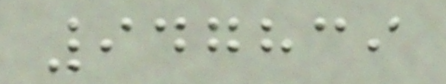947839
